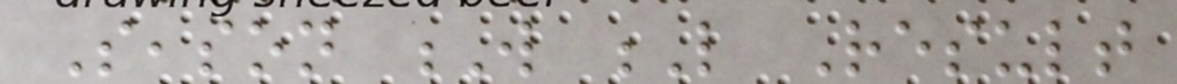Season W L Result
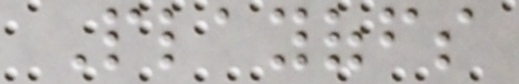Playoffs
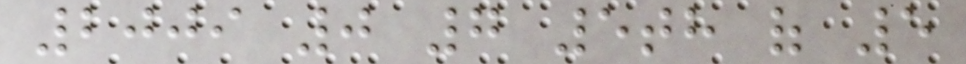2009 0 7 5th of 5
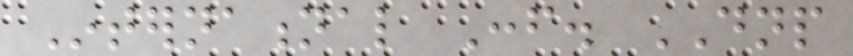International Conf. DNP
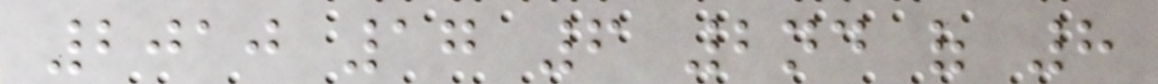2010 17 6 2nd of 8
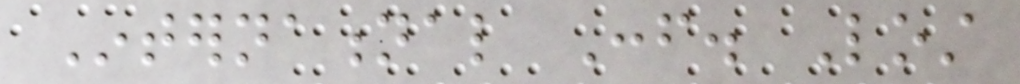International Conf. Lost
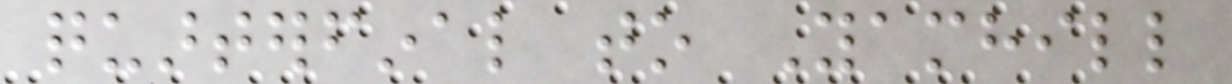quarterfinal to Yamhill
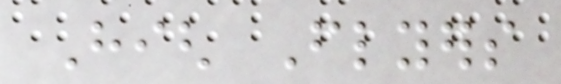High Flyers
